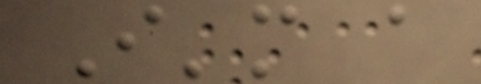I'm a
